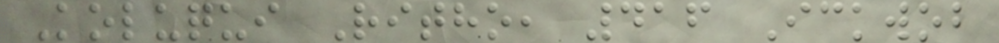Koluqui Ritho, 416 Ickwob
